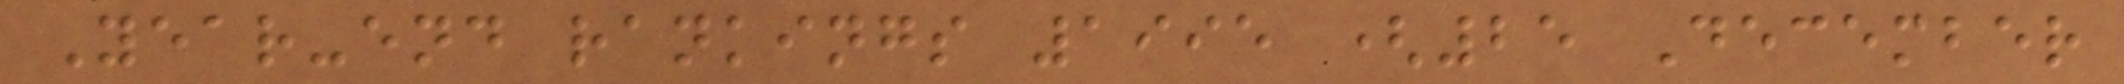Year-end rankings 1995 (25 December
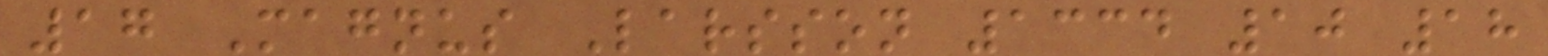17 Magnus Larsson 1334 10 18
